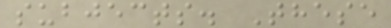subjects. These
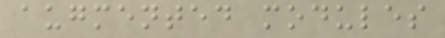augmented modules
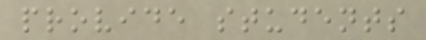provide students
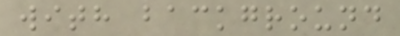with background
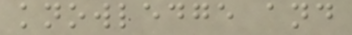knowledge and
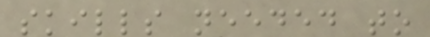skills needed to
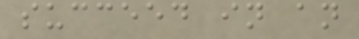succeed in an
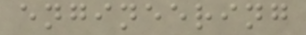engineering
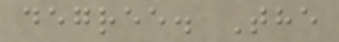degree. The
